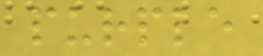purple
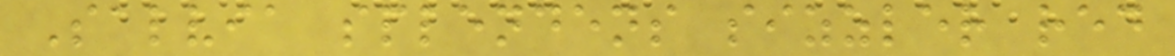Salvia splendens sizzler red
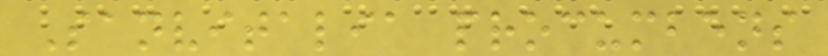Sanvitalia procumbens
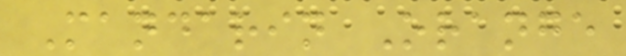Mandarin Orange
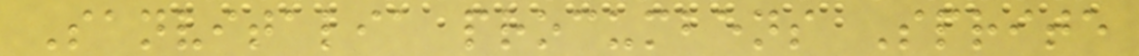Sanvitalia procumbens Sprite
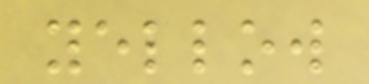yellow
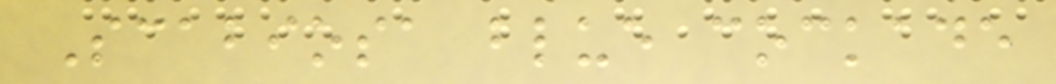Scabiosa blue cockade
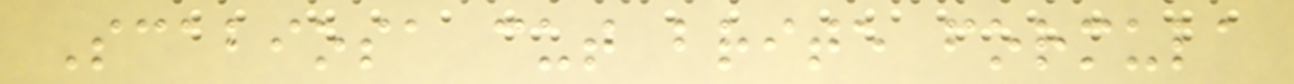Scabiosa cut brite formula
